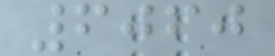6060
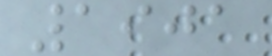1901
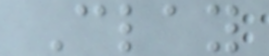Clay
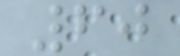60
